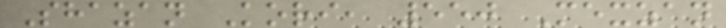Shazan Kori, 550 Mexzan
